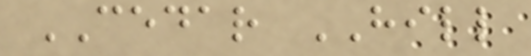CEDAR HILL
